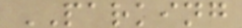PARKING
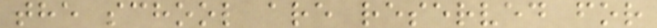the school are reserved for
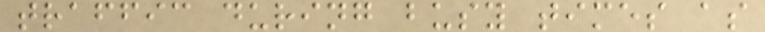traffic during busy times as
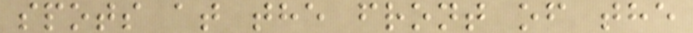spots at the front of the
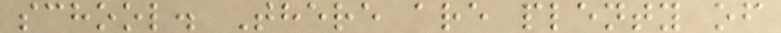school. There are plenty of
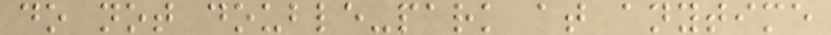do not double-park at anytime
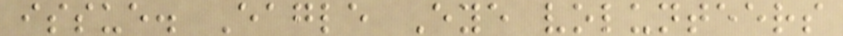issue. Eagle Eye volunteers
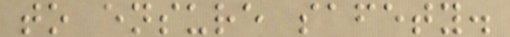to ensure safety.
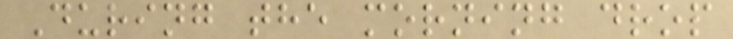During the morning drop
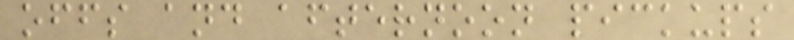offs and afternoon pickups
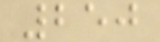250
